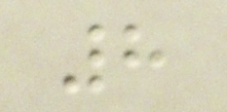8
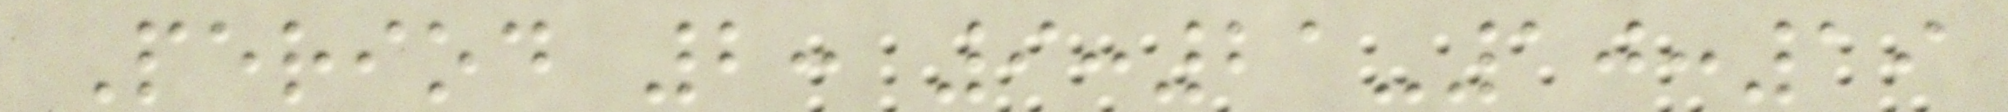Period 2: 9:21-10:19
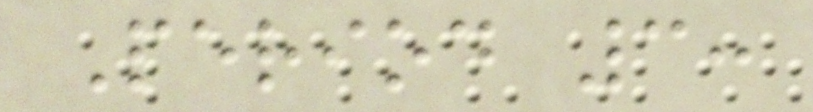Period 3:
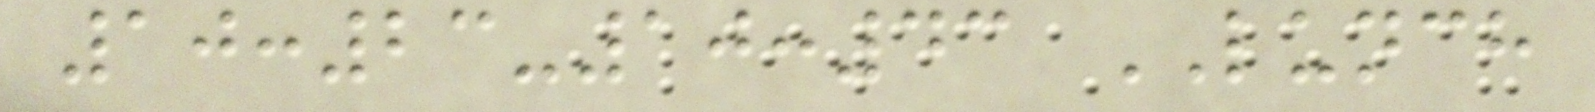10:23-10:43 LUNCH
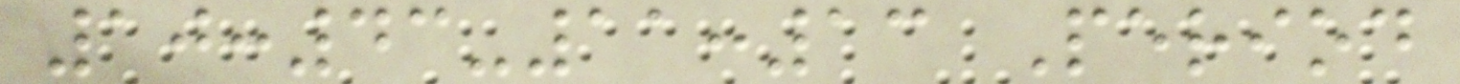10:43-11:13 Period
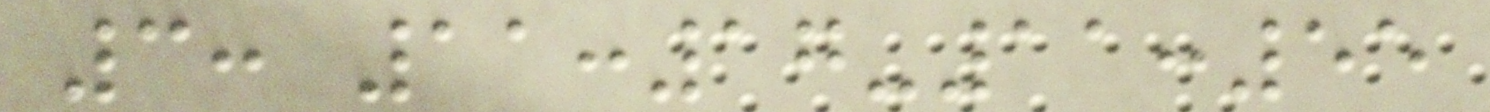3: 11:17-11:55
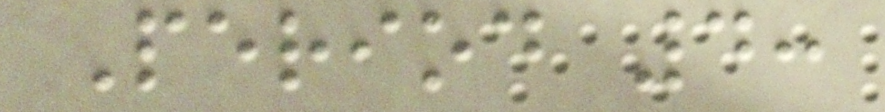Period 4:
